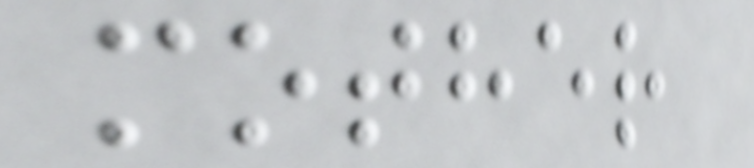mother
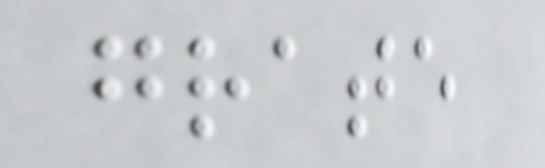grate
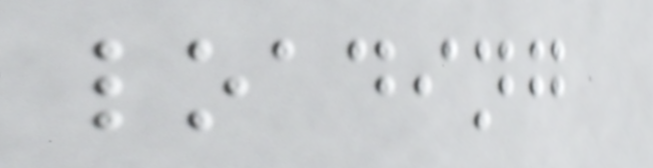loading
